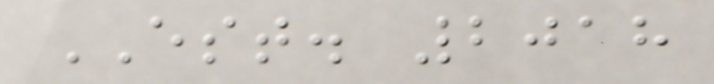EST. 2018
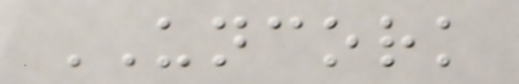UNCORK
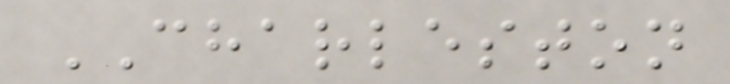CHARLESTON
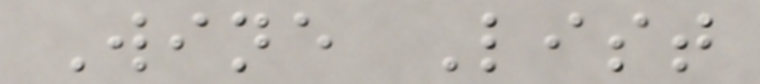Wine List
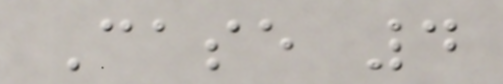Case 4
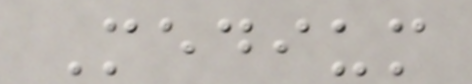Medium
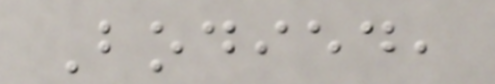Bodied,
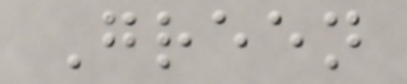Green
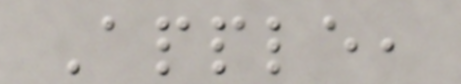Apple,
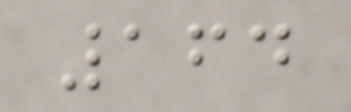164
